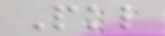Pkl
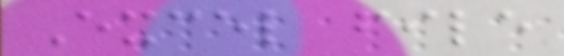Excel file
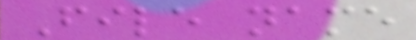File name
